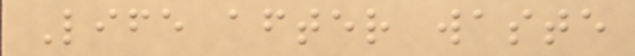Life after waste
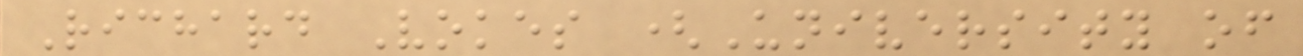Richard Vokes (University of
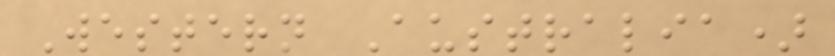Western Australia)
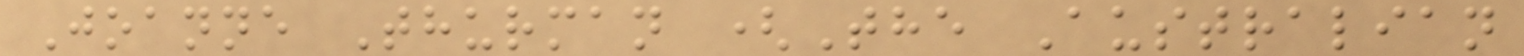Joanne Thurman (The Australian
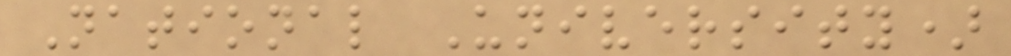National University)
